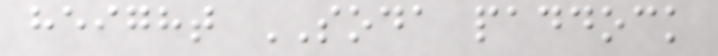height SODA paddock
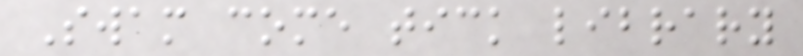Swam come tick library
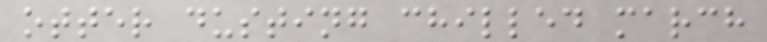otter dusting chilled march
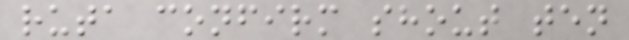ruta confirm shout ten
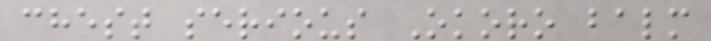chest serious Okoro balm
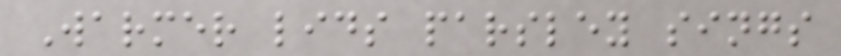Warmer lids parsley sings
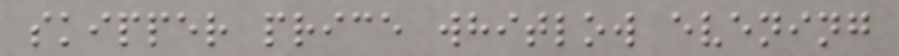skipper price whitlow evening
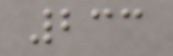233
